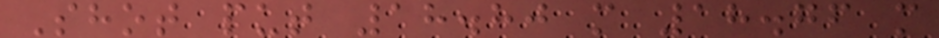Shot put 18.80 m 18.76 m
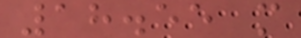18.55 m
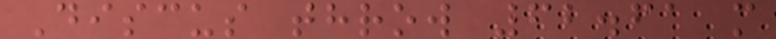Discus throw 62.61 m
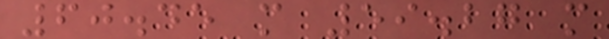60.45 m 59.27 m
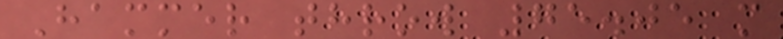Hammer throw 75.05 m
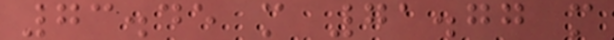73.45 m 71.77 m
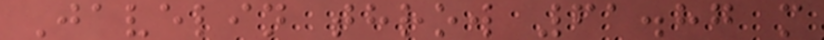Javelin throw 61.87 m
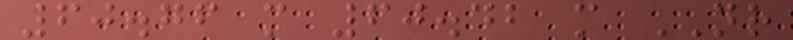60.76 m 60.42 m NR
